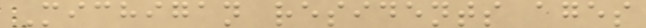Michigan residents ages
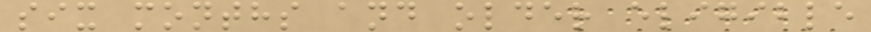six months and older eligible
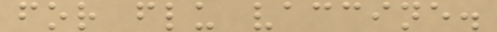for flu vaccine.
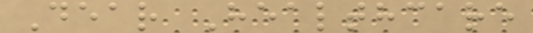Dear Healthcare
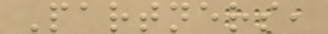Partners,
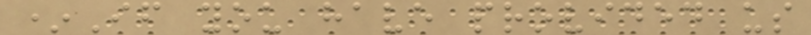*If you have provided us
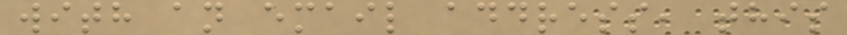with an email address, this
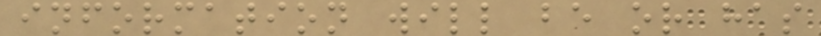information will be or has
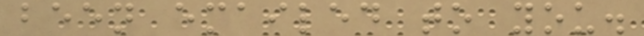been emailed to you.
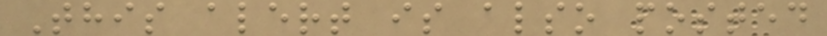This alert is also posted
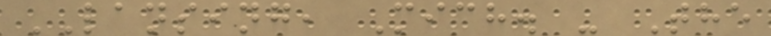LANSING, Mich. - The
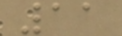11
